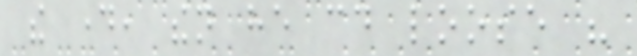the day, then he could loose his
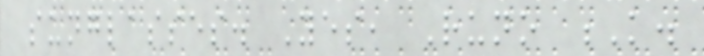sunglasses. Yes, Runo K.
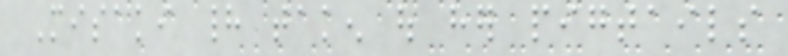Misaki had taken out her pigtails
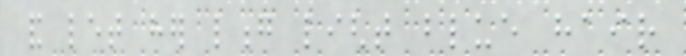and let her long light blue hair
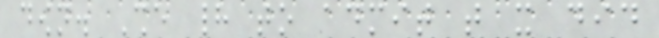down. She had to admit that it did
